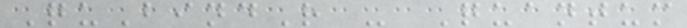QuBindR - Quantum
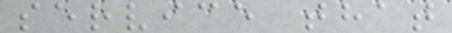service that
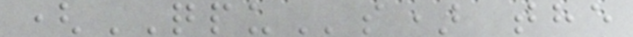(QPUs) the
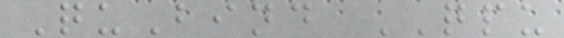QuBind QPU
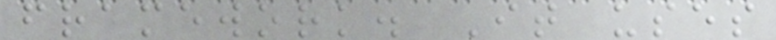framework. It uses
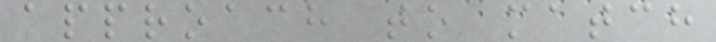approach to match
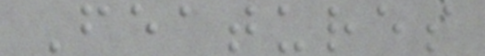Features
